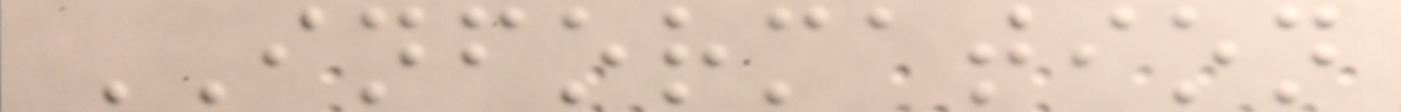INFORMATION
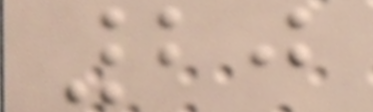20
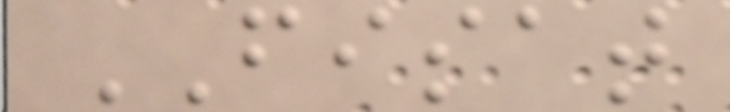FISAT
